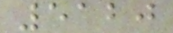5120
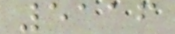5116
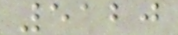5120
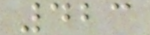423
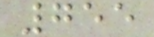755
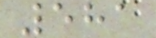581
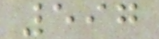597
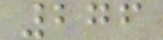276
